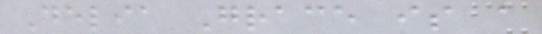Delia Grace is a
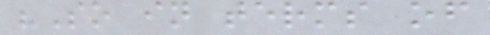"So in terms of
